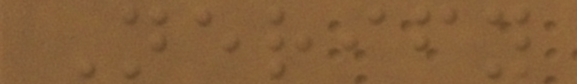Nerify
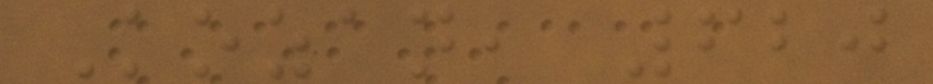Kozan, 620
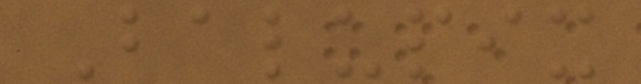Balupix
